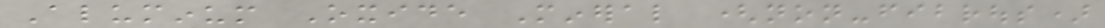Aluminum Oxide Mineral (non-fibrous)
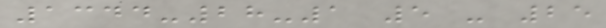1344-28-1 5 - 25
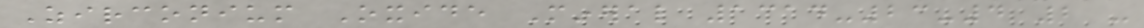Zirconium Oxide Mineral 1314-23-4 2 -
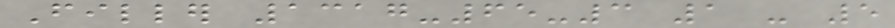Filler 1317-65-3 1 - 5
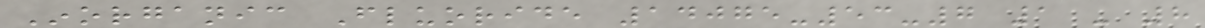Inorganic Fluoride 14075-53-7 1 - 8
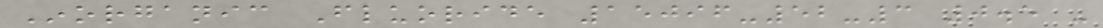Inorganic Fluoride 15096-52-3 0.5 -
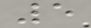5
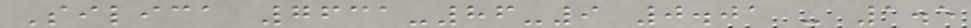Silica 7631-86-9 0.01 - 1.5
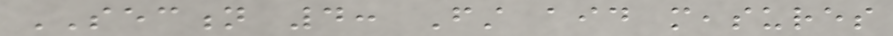SECTION 4: First aid measures
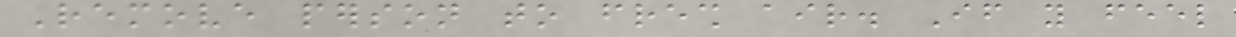Remove person to fresh air. If you feel
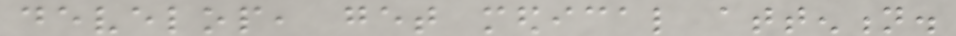develop, get medical attention.
